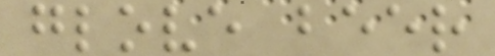glove beer
